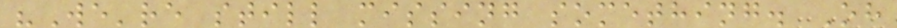"We're still missing something. Oh
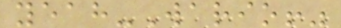yeah-Wario!"
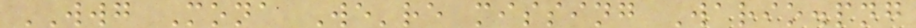WWG Mona We're missing Wario.png
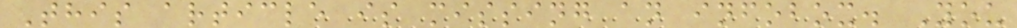This article is missing an infobox. You
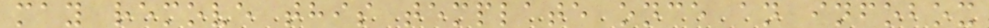may remove this template once an infobox
